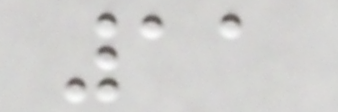11
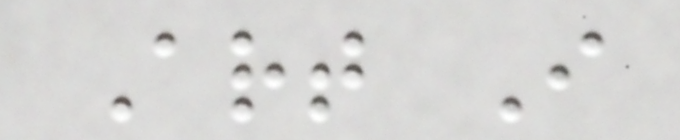Art I
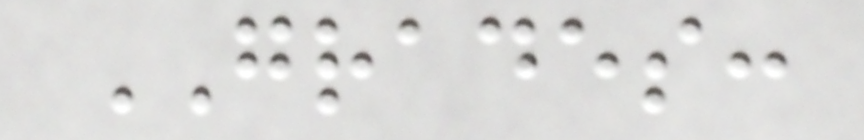GRADES:
